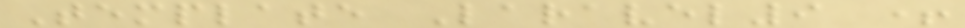Template Laravel9 +
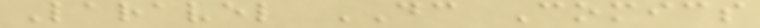Laravel DC Comics
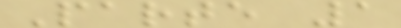Parte 1
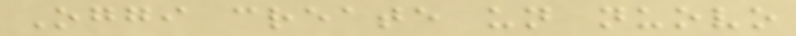Oggi create un nuovo
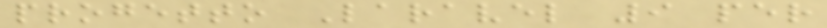progetto Laravel 9 per
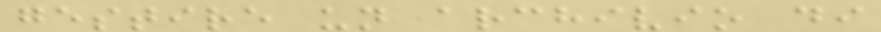gestire un archivio di
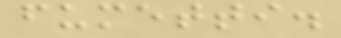fumetti.
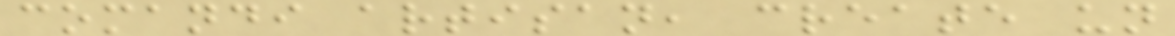comandi artisan, create un
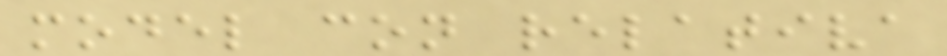model con relativa
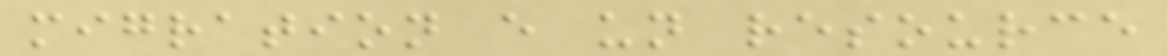migration e un resource
